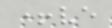+ve
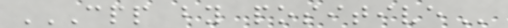CPP BY POSITIVE
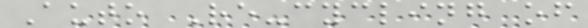Auto Re-cycling of
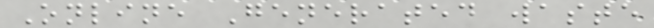Online Generated waste
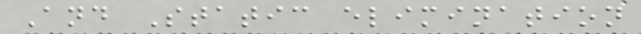And Static elimination
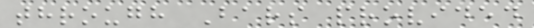through Bars provided
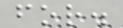for.
